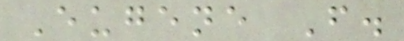Eugene F.
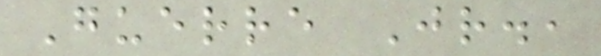Guerre Jr.,
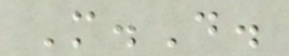M.D.
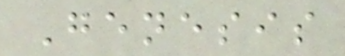Genesis
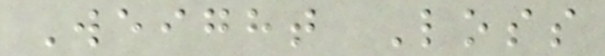Weight Loss
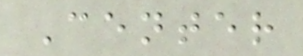Center
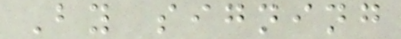By signing
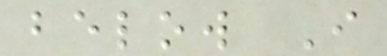below I
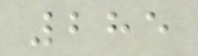285
